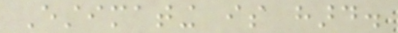Estimating is hard.
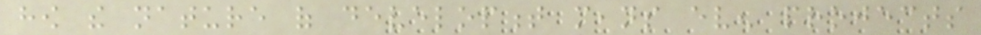how the nature of development means even projects
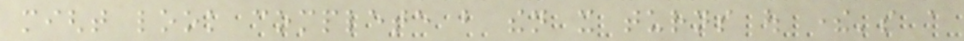might look complete but then it turns out there's a
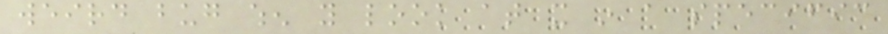weird bug when you look at it in a specific
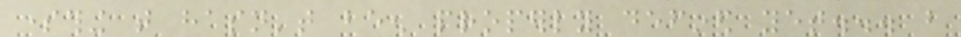something that hasn't been properly defined yet... but
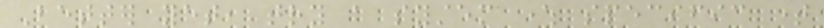Better yet, try a system where specific time
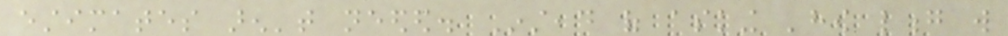estimates aren't needed. Instead of asking 'how long will
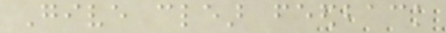Give clear feedback
